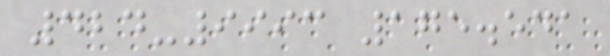424-9993 175.541
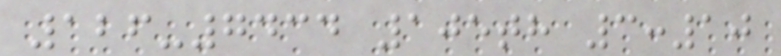126-7434 105th 3:10
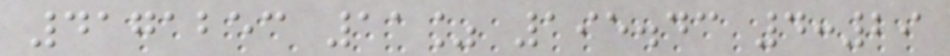4171253 11% 195.43 4:29
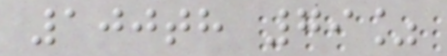100th 79%
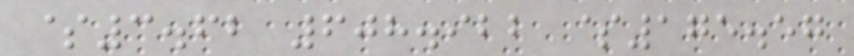$3.62 608.922 $175.57
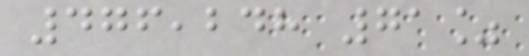476,248 71%
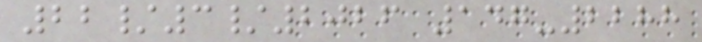22/3/2026 147-2288
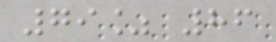79% 86
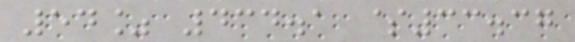54% 434.1 $33.37
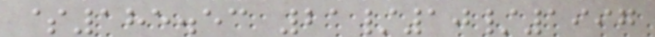$185.53 21/10/1997
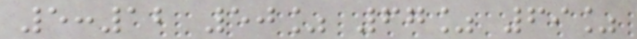5:12 50% 67% 69%
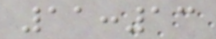11:13
